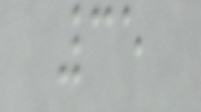35
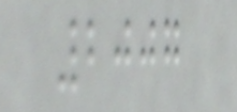2007
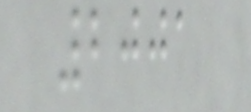2001
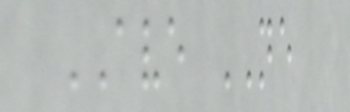AVE NE
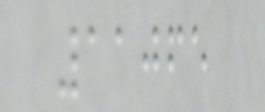11065
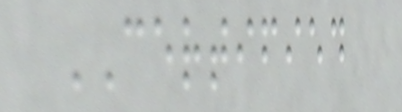CERTIFIED
